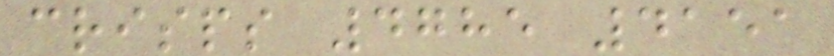crisps 4785 4151
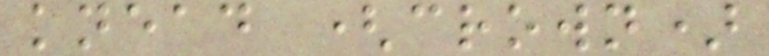knead (crown)
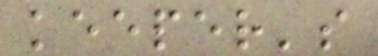keeper's
